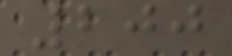200
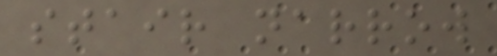stair narrow
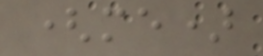(me)
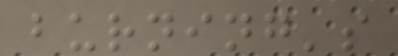burning's
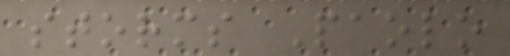storms Paolo
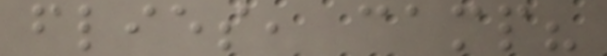flies, camp?
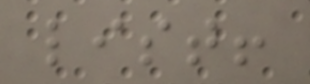list!
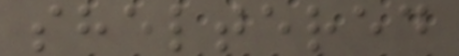sheltered
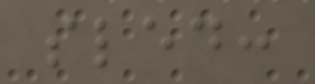sled:
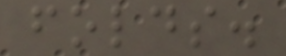folds.
